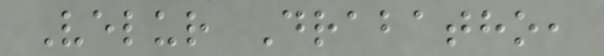Velur Drabatho,
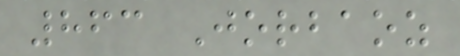863 Jorbaoz
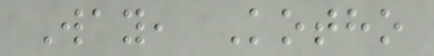Way, Kotho
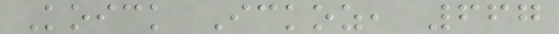Koick Ickoz, 667
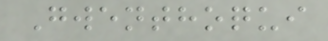Gwenthoqui
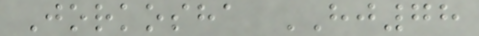Jorkosha HJ78
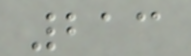213
